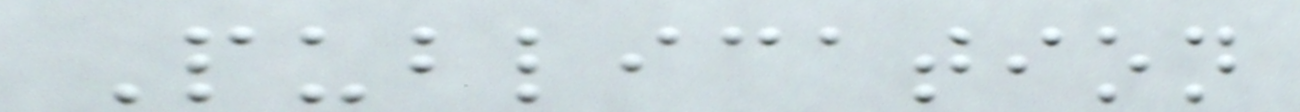Publication
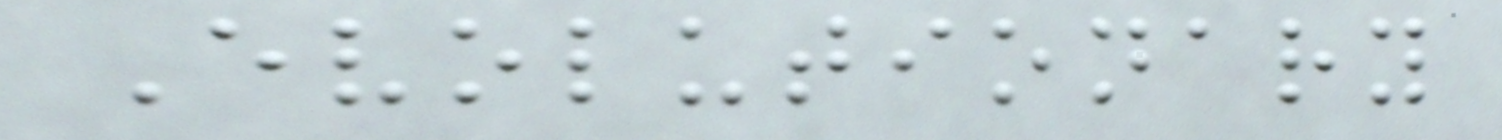Evolutionary
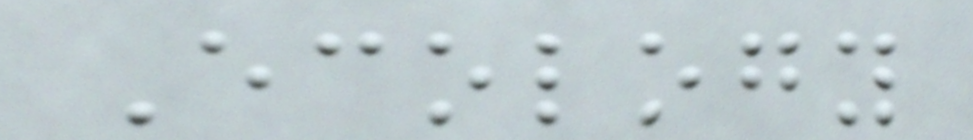Ecology
